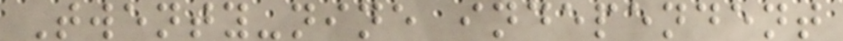Twenty-nine independent
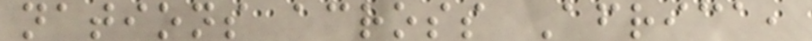nations across Africa,
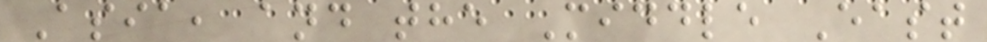Asia, and the Middle East
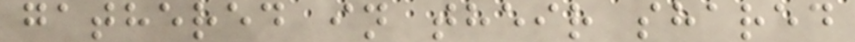gathered in their shared
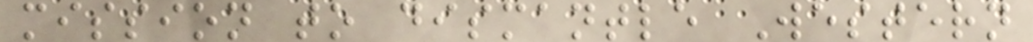mission to dismantle Western
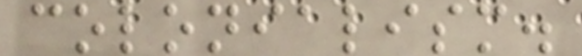colonialism.
